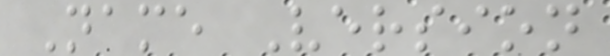Name Version
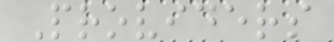Providers
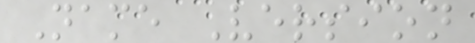Name Version
